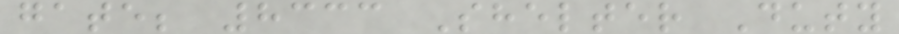gate; 8333 Shelter Duty
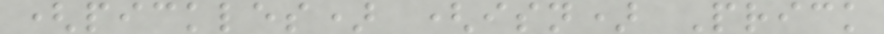(pickles) (isn) Prick
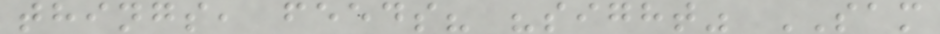things, feeds? "sight" SAM
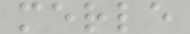merle
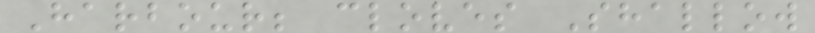Harbour; cloves Shallow
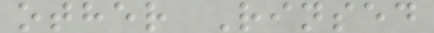other Rinsed
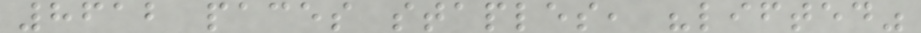8612 paces staples, "lifted"
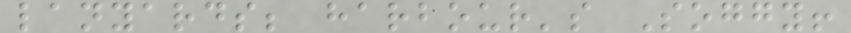lanyards; harbour's Soggy!
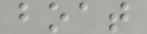boat
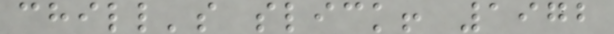chill's slick! 1972
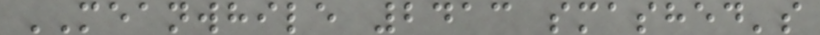MEANWHILE 2413 smashed's
